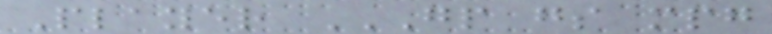Player GP GS MPG
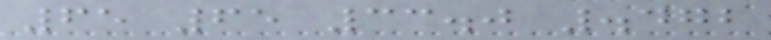65 65 33.0 .472
